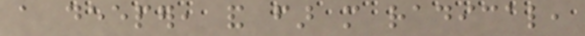a deeper, and far more radical,
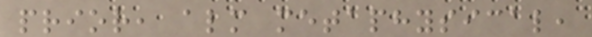prior, almost metaphysical,
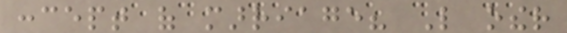concept of marriage? Like other
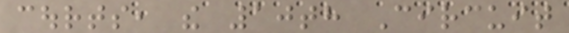courts, the 10th Circuit
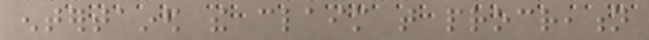entertained the claim that procreation
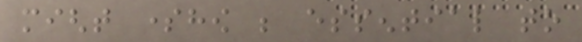might somehow be essential to
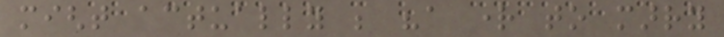might actually be "a right to marry
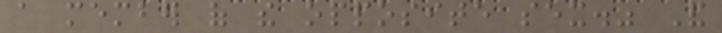a member of the opposite sex." And
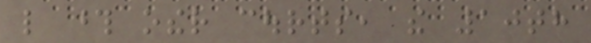like those other courts, the 10th
